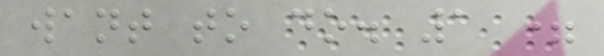want to do. 1 =
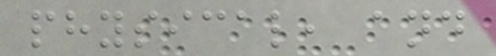physical, and
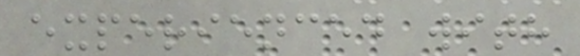experienced with
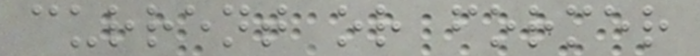current or former
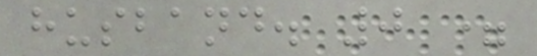husband. 0 =
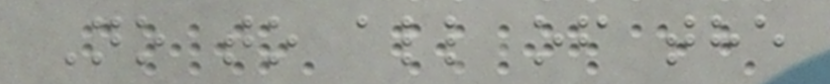No to all of the
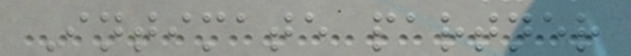Intimate partner
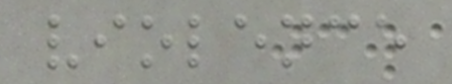violence
